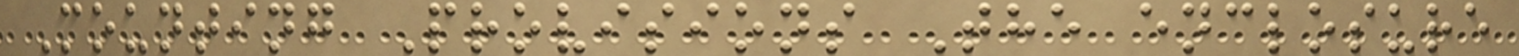Mounting Provisions The enclosure
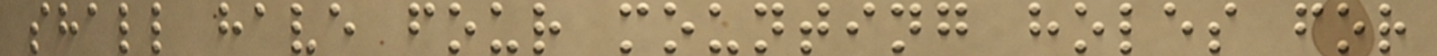shall have four mounting holes for
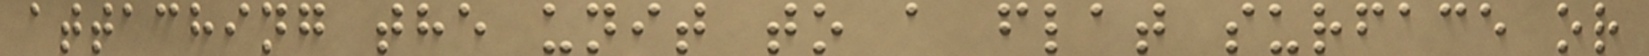attaching the unit to a flat surface or
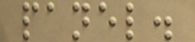panel.
